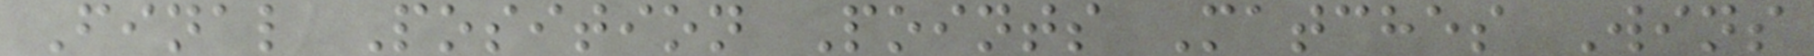Final Position Points Matches Wins
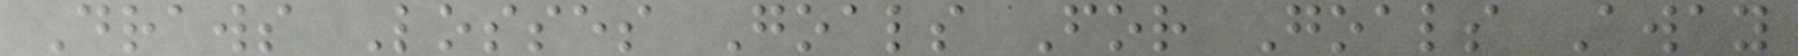Draws Losses Goals For Goals Away
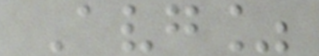Avg%
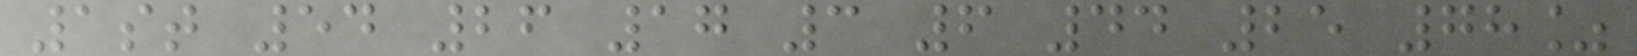1st 54 26 17 3 6 44 25 78%
